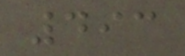493
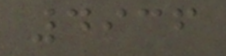4936
